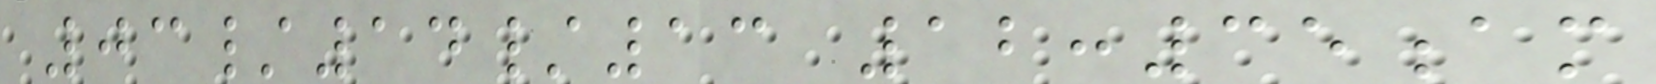03/14/13 12:35am
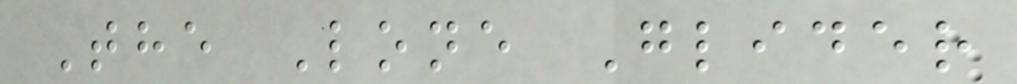The Lone Glider
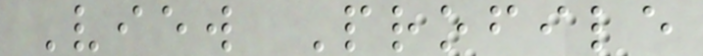View Profile
